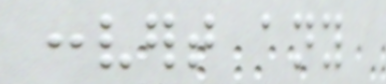convert any
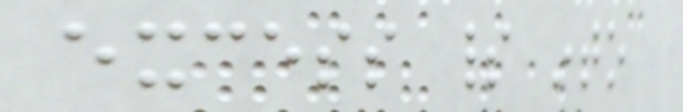excess spirit into
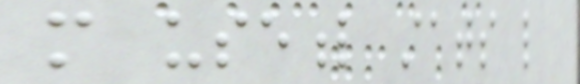more useful stats like
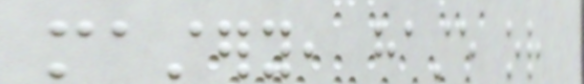mastery, haste or
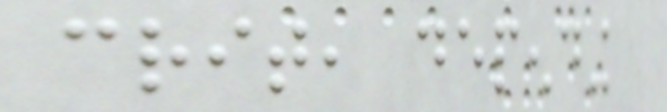crit, depending
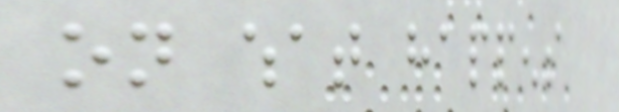on what happens
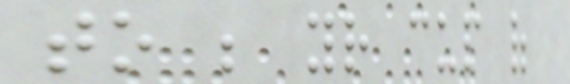to be your cup of
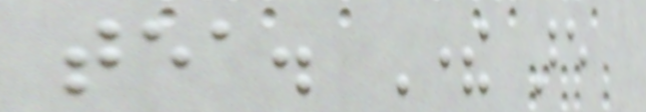tea. There are
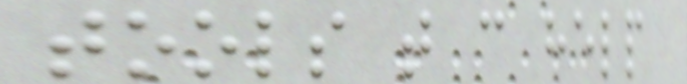tools that can help
